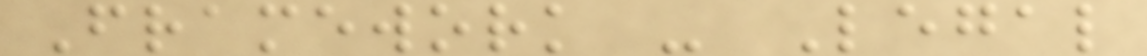Framework - Legal
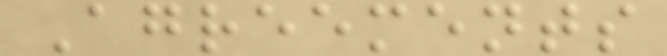Agreements
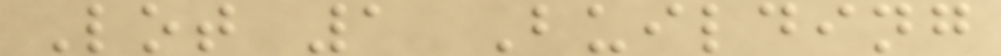Lot 1 Building
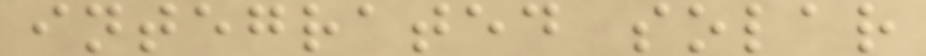integrated solar
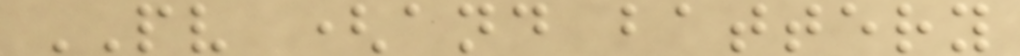PV (and battery
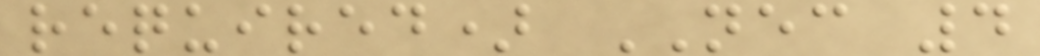required) NEC 4
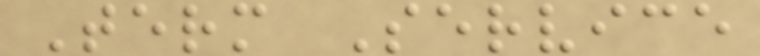Term Service
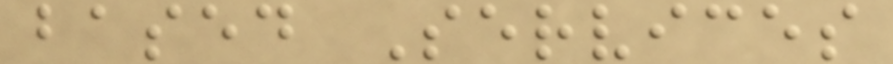based Services
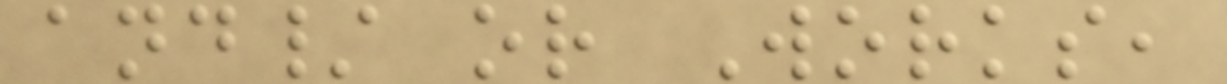and/ or Works,
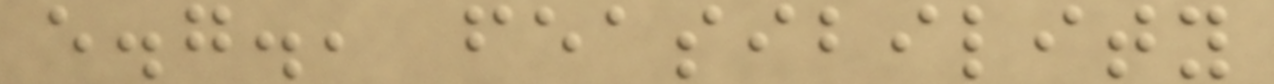e.g., feasibility
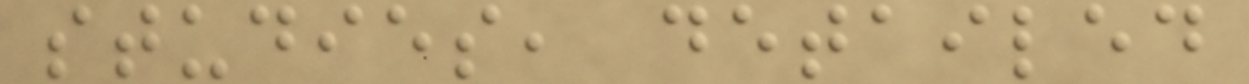studies, detailed
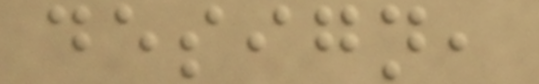design,
